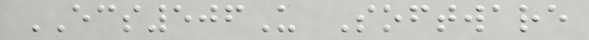ECS506U Software
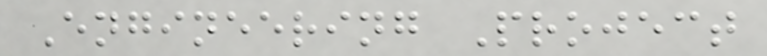Engineering Project
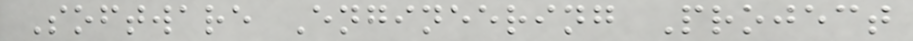Software Engineering Project
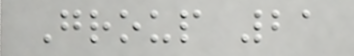Group 21
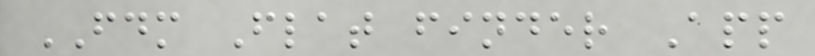FDM Flat finder App
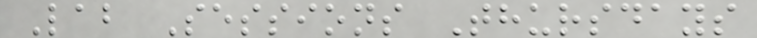Lab Sessions Thursdays
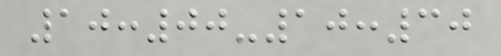10:00-10:30
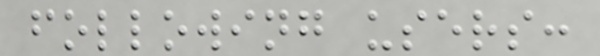following users:
